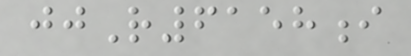jjR6158i
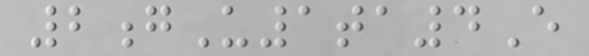2gU1ta4E
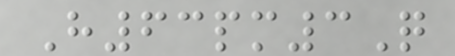H63pm3Q
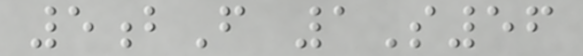5bF 1S56
